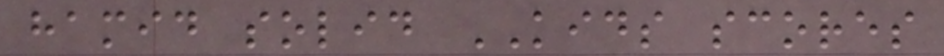hamid solid KIDS scores
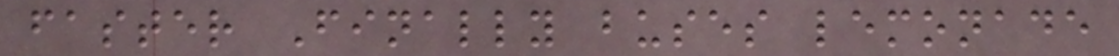faster Finally buses lemonade
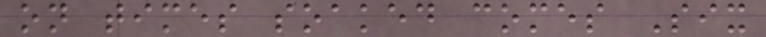on times soaked comes Six
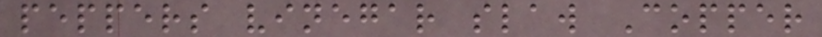peppers vinegar slaw Copper
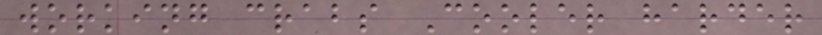working crabs Cooler harder
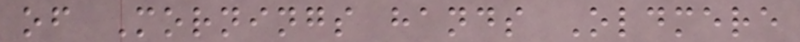of Mornings hands Oldmere
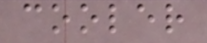cooler
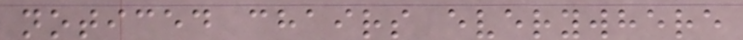noticed chairs everywhere
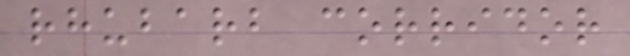rhubarb corridor
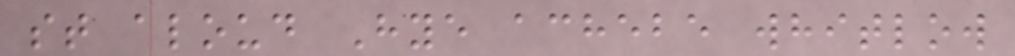st aloud Hye achebe whitlow
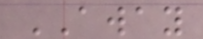AWAY
